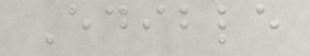Edible
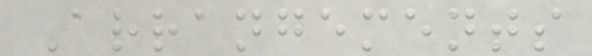Arrangements
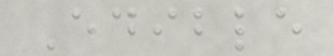Edible
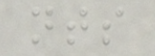nts
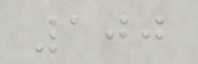100
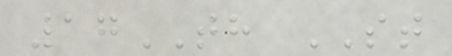17TH ST
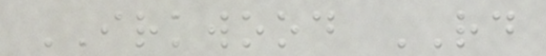IRKWOOD RD
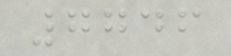7746
